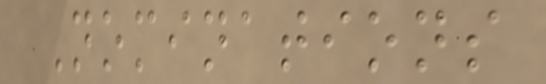Nominations
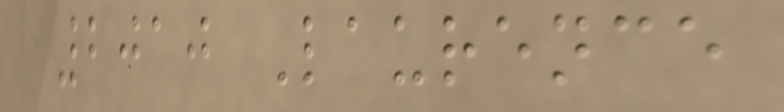2010 Laurence
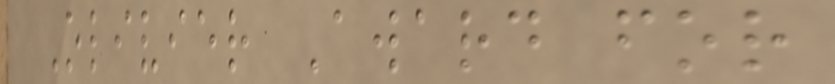Olivier Award for
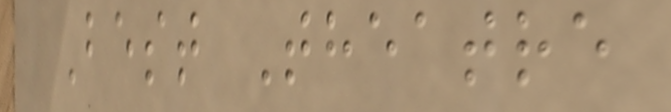Best Theatre
